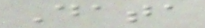Data
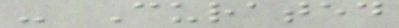- Curated
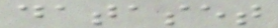dataset
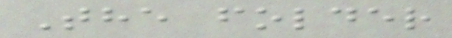The folder
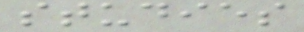studies
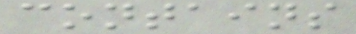contains
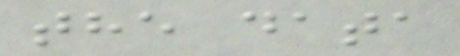the data
